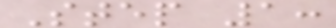Step 1:
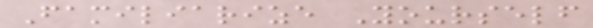Familiarize Yourself
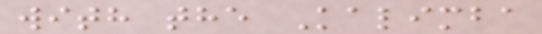with the Kalimba
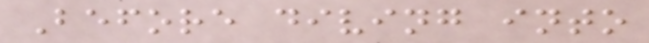Before diving into
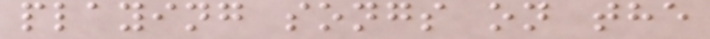playing songs on the
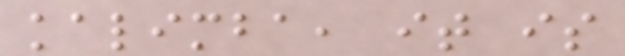kalimba, it is
